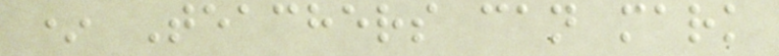* Teachers can mark
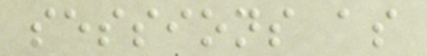sessions as
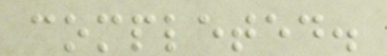completed.
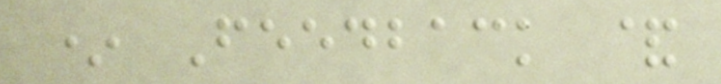* Feedback &
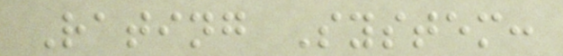Rating System:
